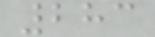283
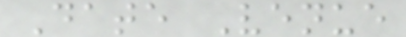Date Venue
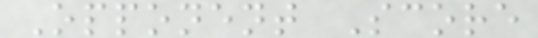Opponent Score
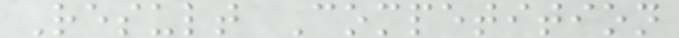Result Competition
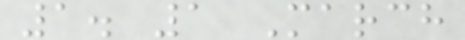1. 1 March
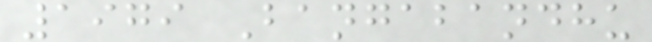1979 Bangabandhu
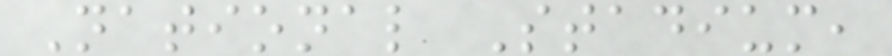National Stadium,
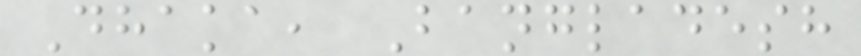Dhaka, Bangladesh
